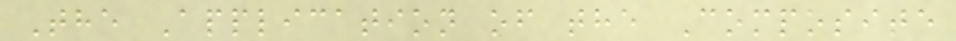The Application of the Composite
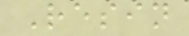Resin
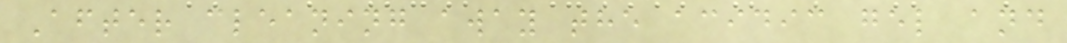After cleaning away the acidic gel and
